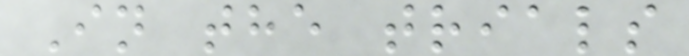In the trials
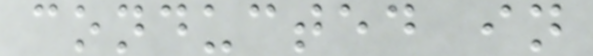conducted in
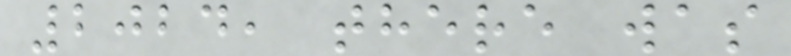2024, there was
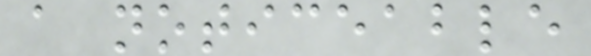a noticeable
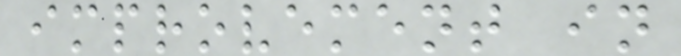improvement in
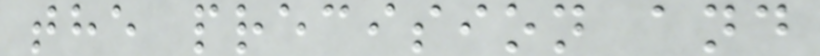the precision and
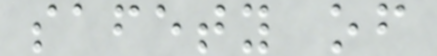safety of
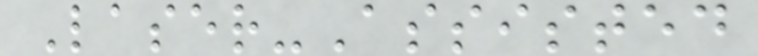Laser-Assisted
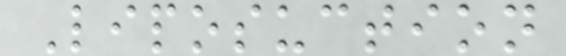Liposuction
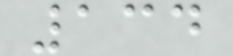134
